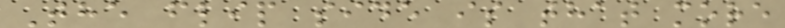The flip side is that more
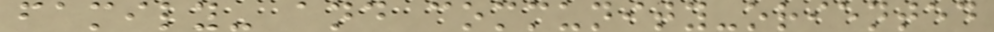family- and community-oriented
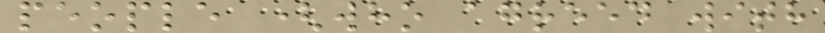people (who agreed with
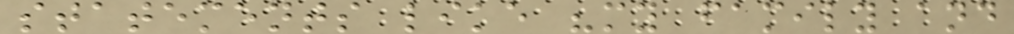statements like "my family and
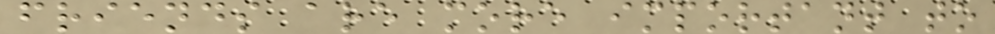friends are more important to
